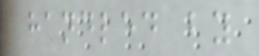handled by
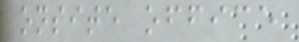onsite office
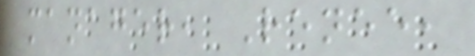manager, Renee,
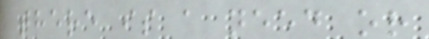there is a need or
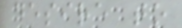desire to
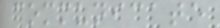communicate
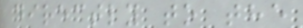directly to the
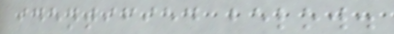identified below.
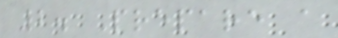2. Prepare a
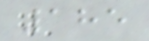185
